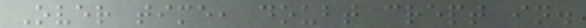Over time, doubt crept in.
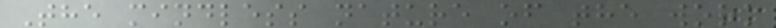The mindless nature of the work
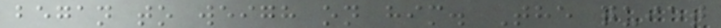began to weigh on him. The quiet
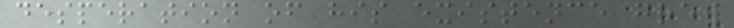desperation of his existence grew
